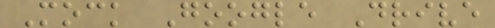Mock Google Drive
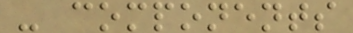- components
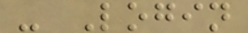- Login
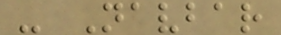- Navbar
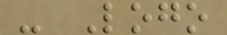- Logo
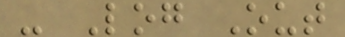- Log Out
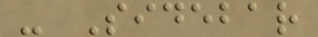- Sidebar
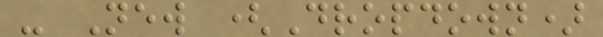- New (Dropdown)
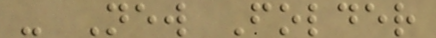- New Folder
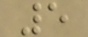5
